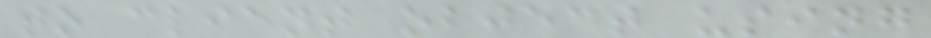to client object using
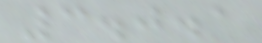3.0.1
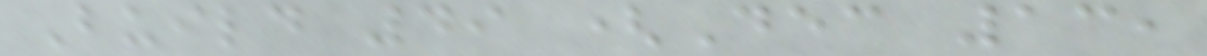Build 49 (Dec 13,
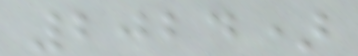2024)
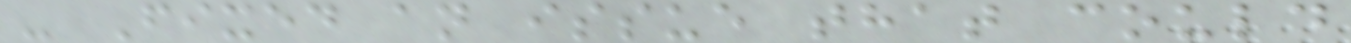- Fixed an issue that could
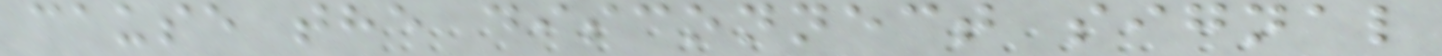cause the disconnect signal
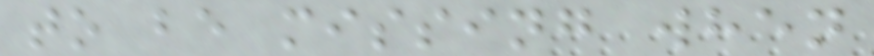to be missing when
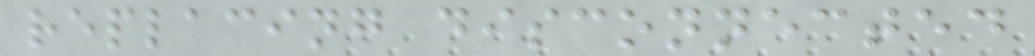replacing disconnected
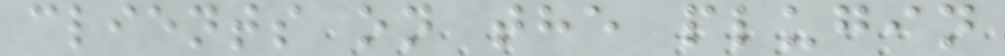clients on the plugin
